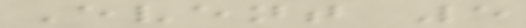Event 5
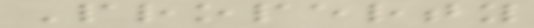Property
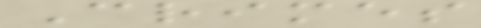Crimes
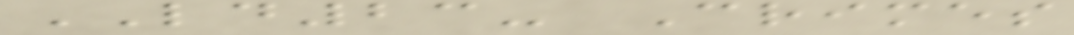LD23- Crimes
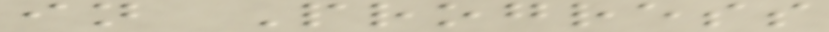in Progress
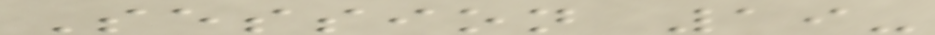Session 19-
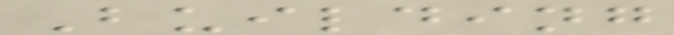Building
